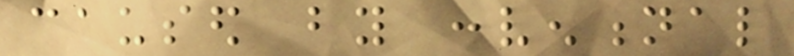caused by conventional
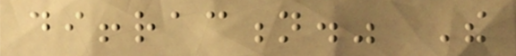diffraction." The
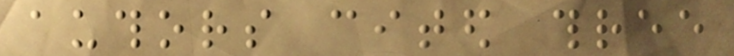authors cited three
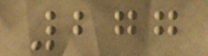277
